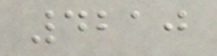4210
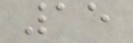15
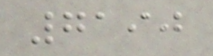7190
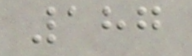187
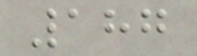187
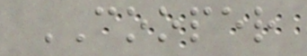COOPER
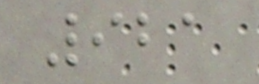921
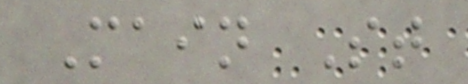Main St
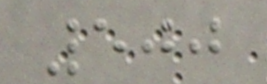500
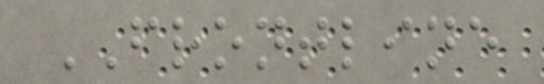FRONTLINE
